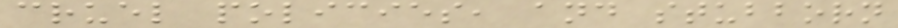cruel policies, and stubborn
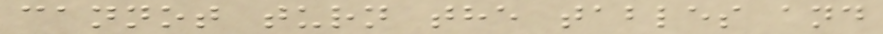cannot turn the tables and
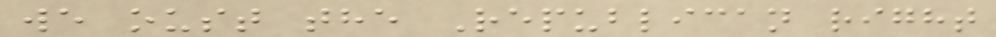we oust the Republican right
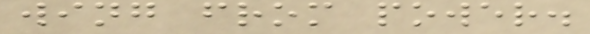wing from power.
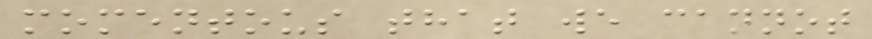momentous that we cannot
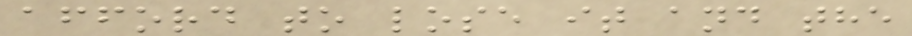afford to lose it and the
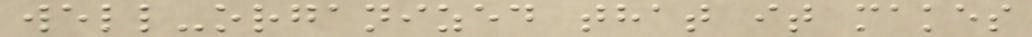well-organized that it makes
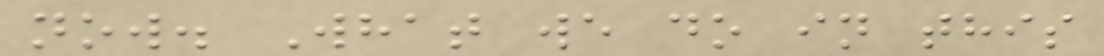now. What we do in this
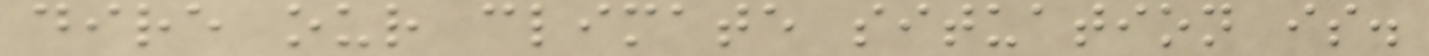dire our climate situation is.
